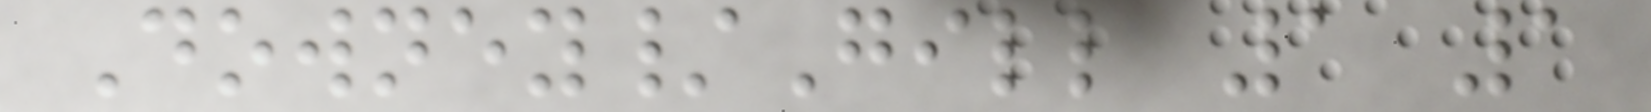Downey/Gill 1 1
